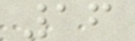16
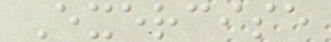Exercise
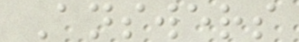Answers
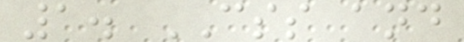1. CSS and
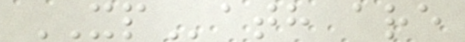XPath are
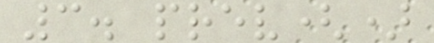3. prev()
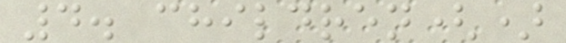4. children()
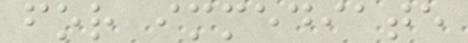for immediate
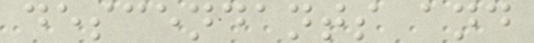descendants and
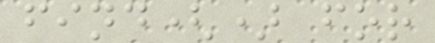find() for
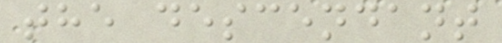the descendant
